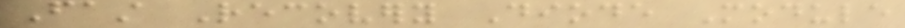Fast Recovery Diode Module
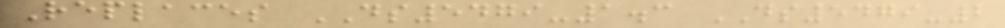Replaces DS5479-1.3 DS5479-2
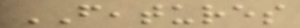FEATURES
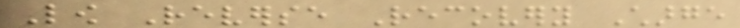Low Reverse Recovery Charge
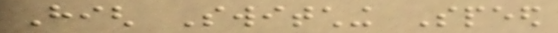High Switching Speed
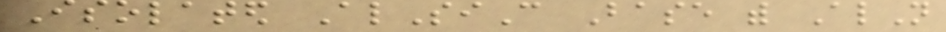Isolated AlSiC Base with AlN
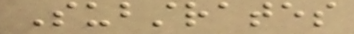Substrates
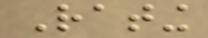Rating
